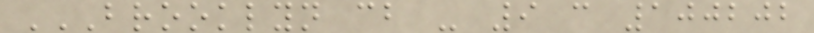BROOKLYN CB - 9 C 100202
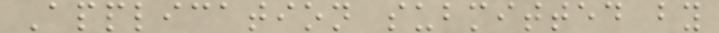Application submitted by
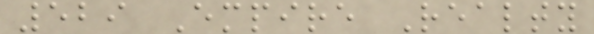529 Empire Realty
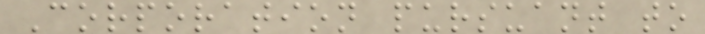Corporation pursuant to
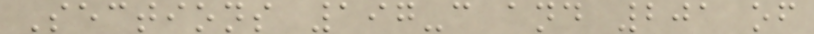Sections 197-c and 201 of
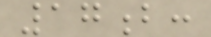17b:
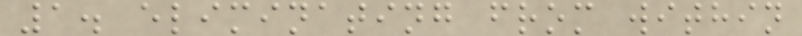1. eliminating from within
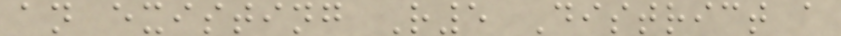an existing R5 District a
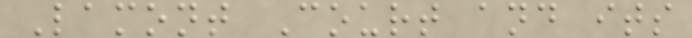Lamont Court and its
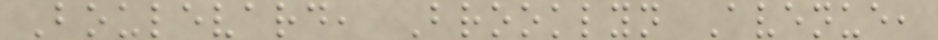Boulevard, Brooklyn Avenue,
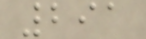291
